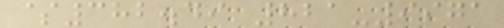$382.49 821-9971
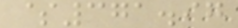$371.97
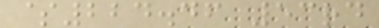$224.46 53rd
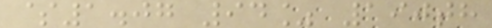$1.07 94% 190th
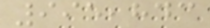995,843
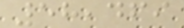58,469
